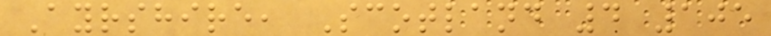Ayrshire, Scotland 4 105
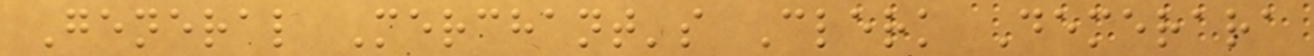General Merchant's Clerk Demerara
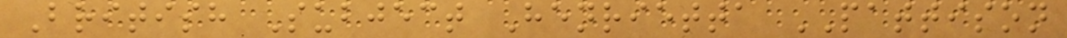British Subject Henrietta PATTISON
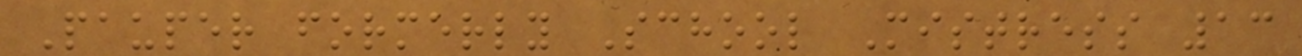Pauper formerly School Mistress 13
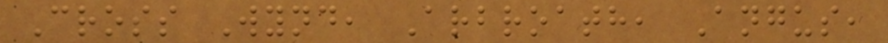Cross Wynd, Arbroath, Angus,
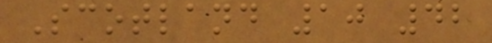Scotland 10 42
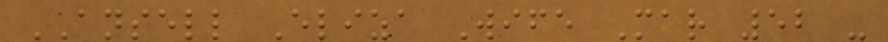ANSELL Eliza Wife Mar 52 -
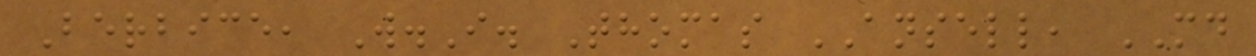Berbice, W.I. Thomas ANSELL, MD
